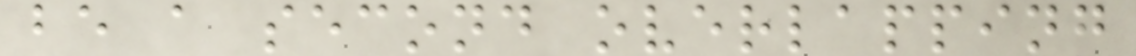be a second overlapping
